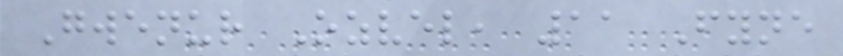Gwenur Ozvel, 11 Fyne
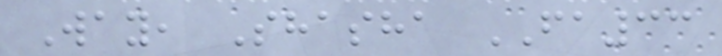Way, Shasha FA33
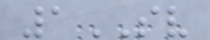1SV
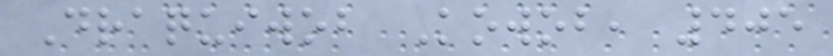Draquiwob Kowob, 405
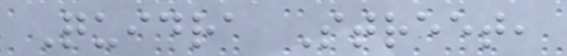Quidra Street,
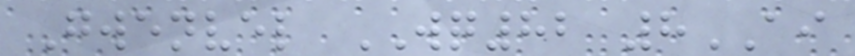Gwenvel WQ82 8AI
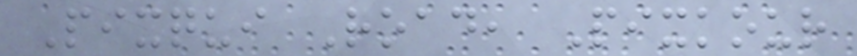Pixqui Road, Pixkour
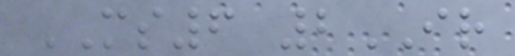MS6 2IR
